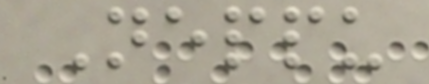Neppu
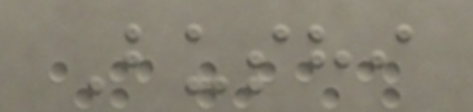Bushi
